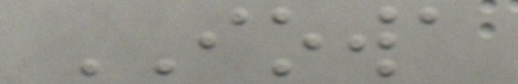IOWA
